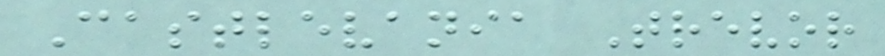Castlevania Trevor
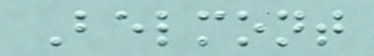Belmont
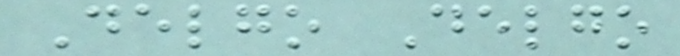Delgo Delgo
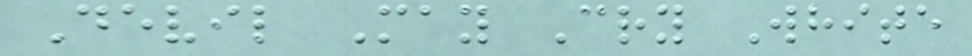Devil May Cry White
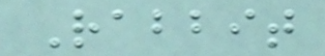Rabbit
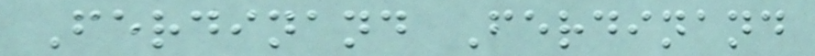Ferdinand Ferdinand
